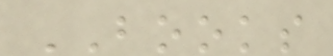BOOKS
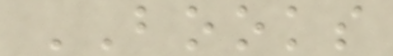BOOKS
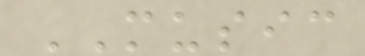MUSIC
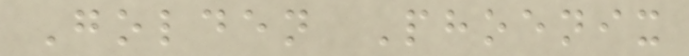Golden Phoenix
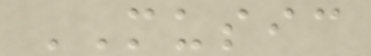MUSIC
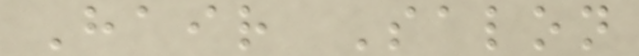Hair Salon
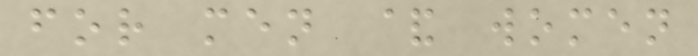for men & women
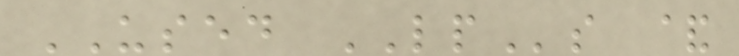USED LPs &
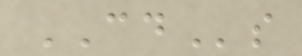CDs
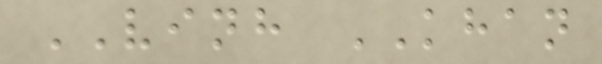VINH KHAN
